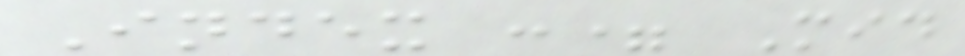Index := Mid
